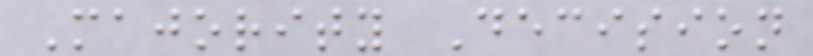Majority Decision
